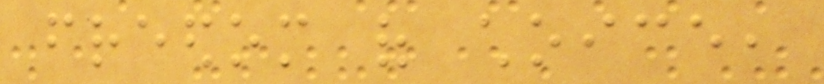freedom of choice,
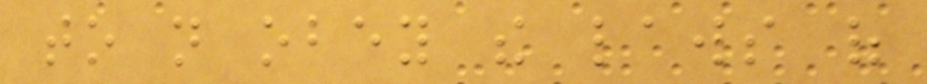to not obey the laws of
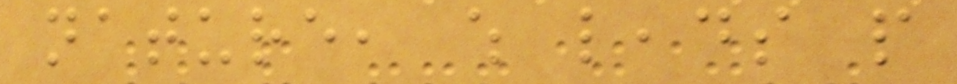nature, which leads people
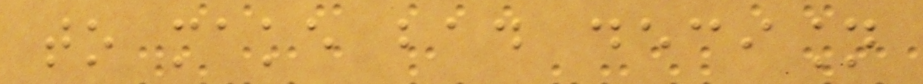to make bad decision
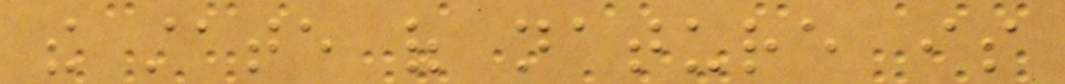the state of nature is
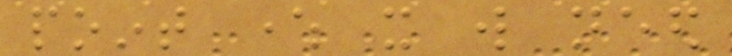point where it will need
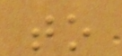to
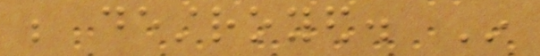be destroyed. In
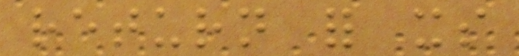return for its
